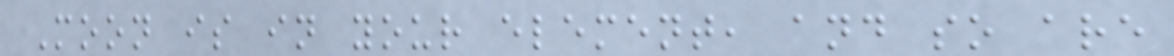Moon is in your element, and so are
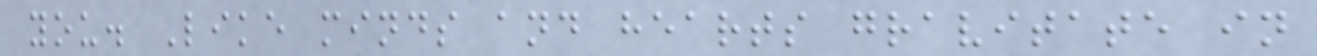you. Like minds and hearts gravitate in
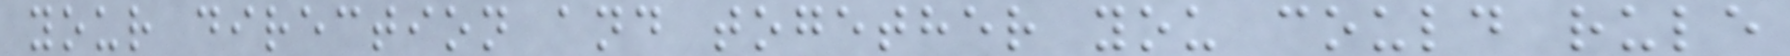your direction and together you could rule
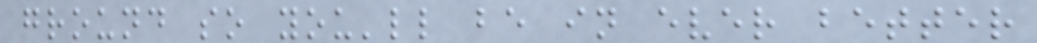ground so you'll be in ever better
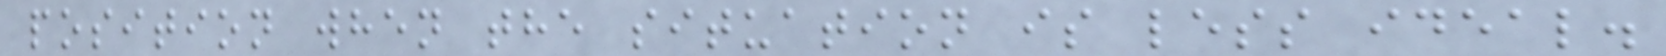position when the situation is less ideal.
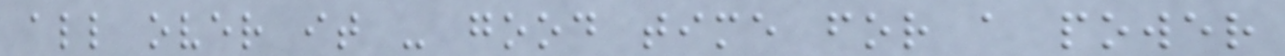all over it - good time for a power
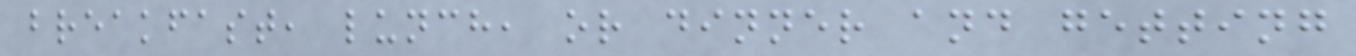breakfast, lunch, or dinner and getting
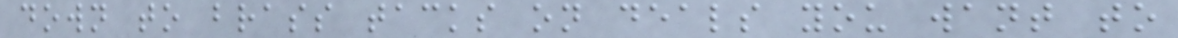down to brass tacks on deals you want to
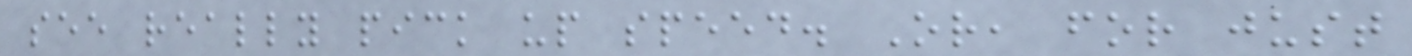see really pick up speed. Or, for just
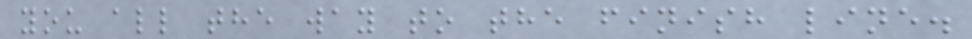you all the way to the finish line.
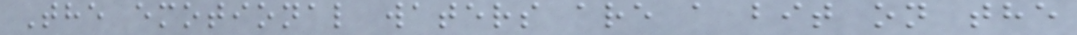The emotional waters are a bit on the
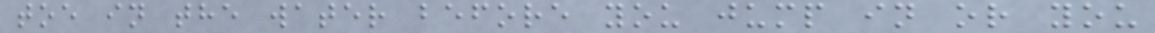toe in the water before you jump in or you
